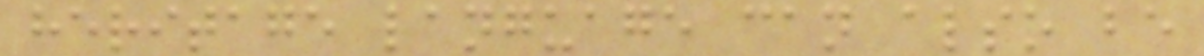heritage language can also be
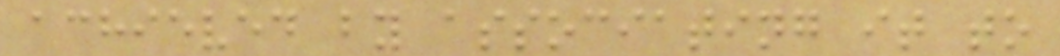achieved by associating it to
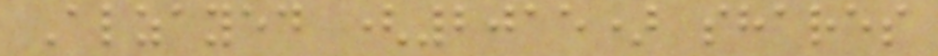Alzayed (2015) shares
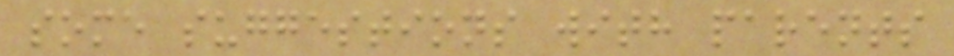some suggestions with parents
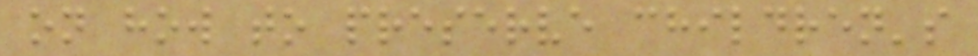on how to preserve children's
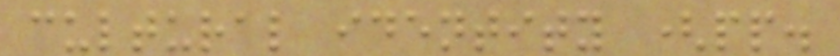cultural identity (pp.
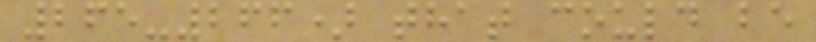265-266) that could be
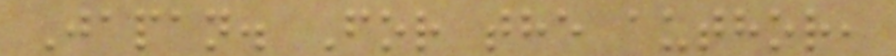Japan. For the author,
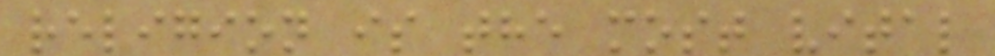religion is the most vital
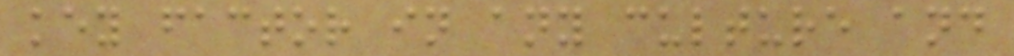key factor in any culture and
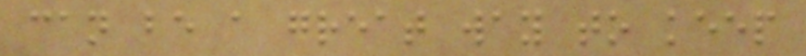can be a great way to keep
